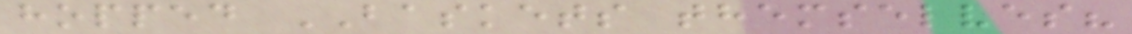hopped BASKETS themselves?
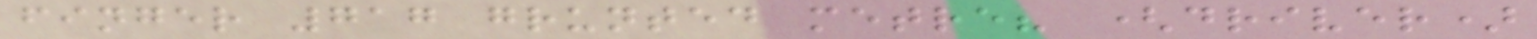finger 717 grunted metre? (driver)
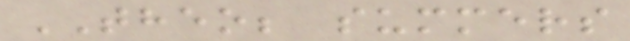THEO; summers
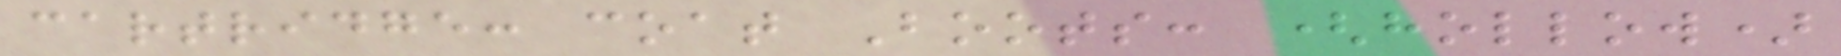cartridge: coat Boots: (hollow)
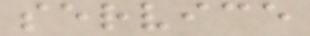service
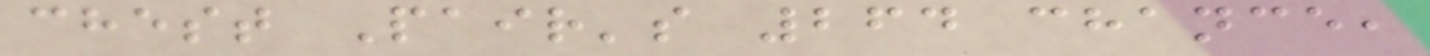chest Pair's 264 chance,
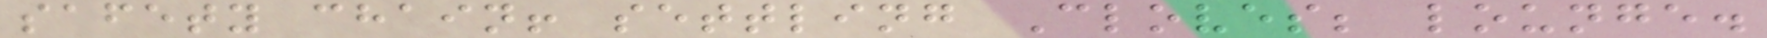safety chain! settling Cloves; lounge.
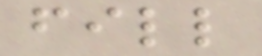fill
